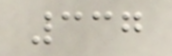337
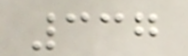337
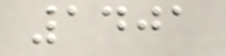1401
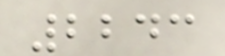2243
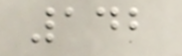142
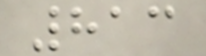813
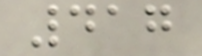417
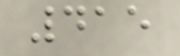415
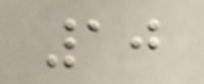10
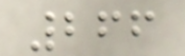266
